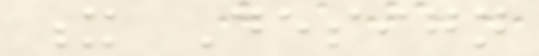x Design
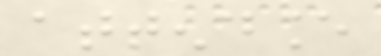attendance
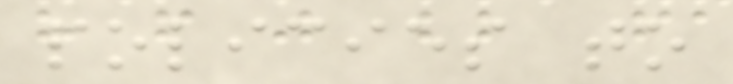policies to
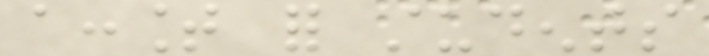account for students
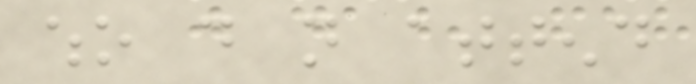who do not attend
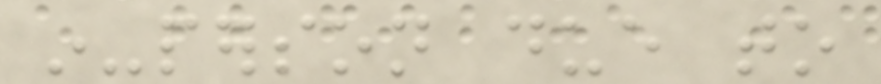in-person due to
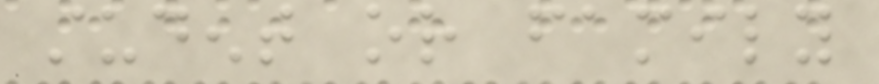student or family
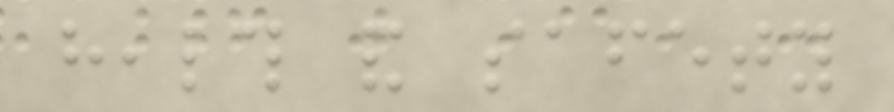health and safety
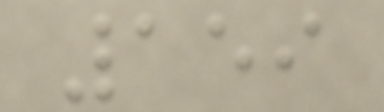159
